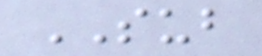SUB
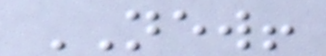NEW!
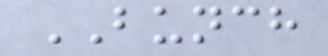BUNCH
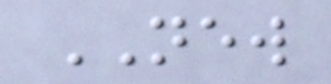NEW
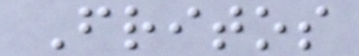Fritos
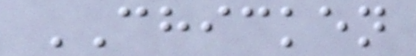CHICKEN
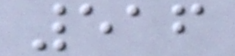516
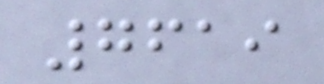7619
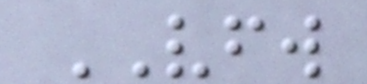VFW
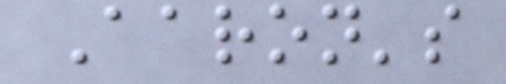Aaron's
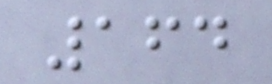164
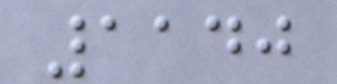1140
